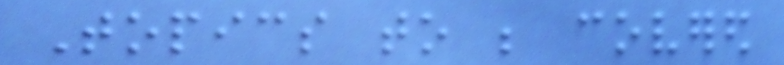Topics to be covered
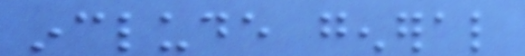include general
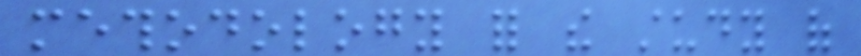methodology for the study of
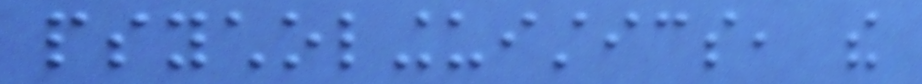psycholinguistics, the
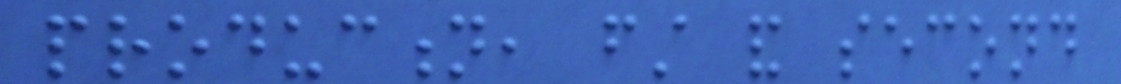production, first and second
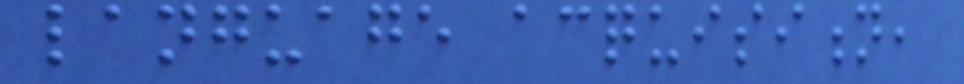language acquisition,
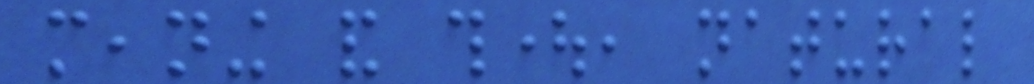meaning and thought, natural
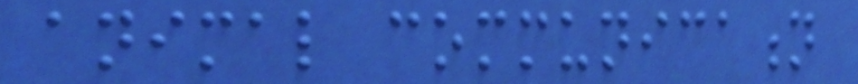animal communication
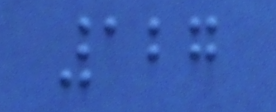127
